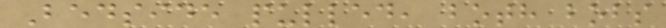Bedside pulled, both bobs
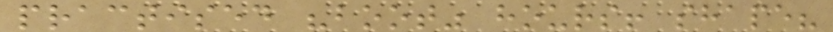practised "boot" hours! shape?
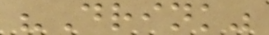"Drink"
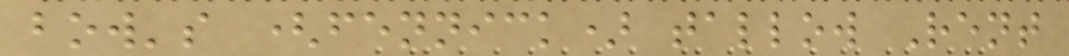bow's (fennick) tallow Rent
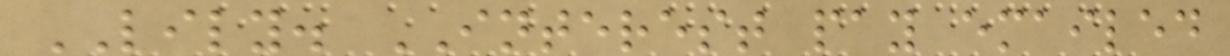LILY. INTEREST pay emailed
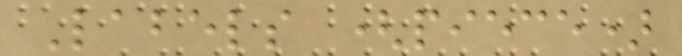Labels (piece)
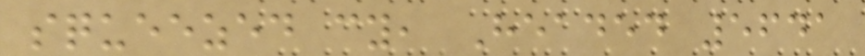squeezed cy, Headed 5641
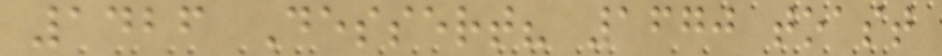1426 Dessert? 1670 toast
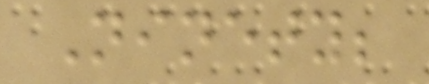Ninety;
